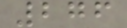276
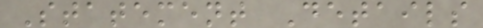Statement Details
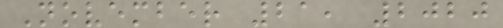November 21, 2020
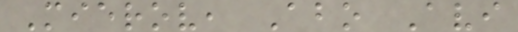Mierov, Abo Avi
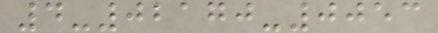4-02170-0053
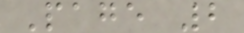Page 2
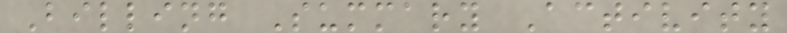Billing Summary Activity
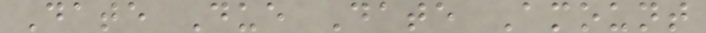Date Due Date Amount
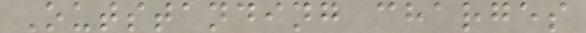Outstanding charges
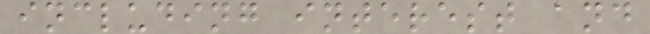including interest and
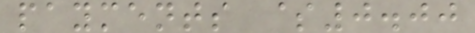payments $0.00
